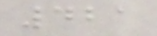421
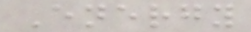Energy
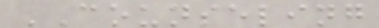COUNSELING
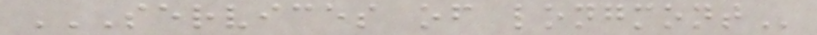SERVICES OF LONGMONT
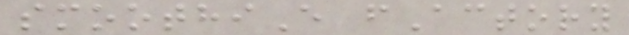smoothiE fActory
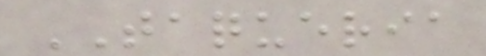TAQUERIA
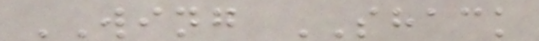WING SHACK
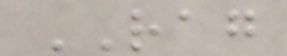RAG
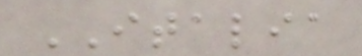ITALIA
